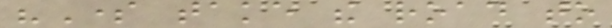"Some take the road to
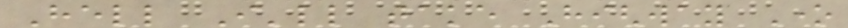Hell I'll take Highway One
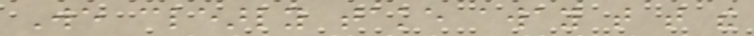We clearly take away that that the
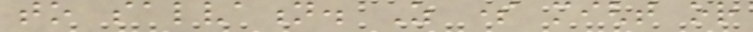to salvation. As some might or
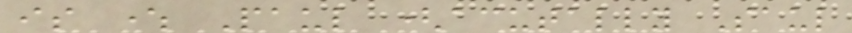is where Paul (acutally Saul
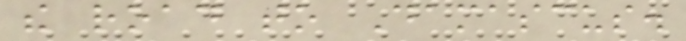the road to Damascus.
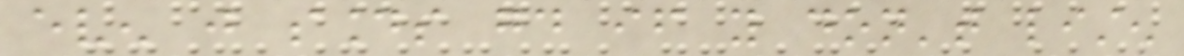even just sounds good if you don't listen
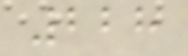228
